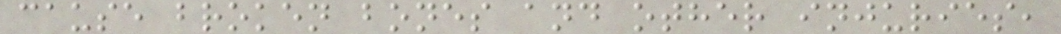cause broken bones and other injuries,
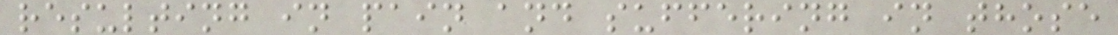resulting in pain and suffering in those
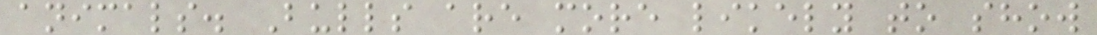animals. Bulls are more likely to show
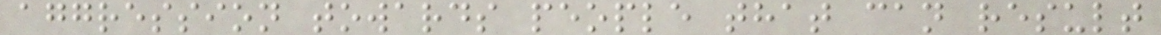aggression towards people that can result
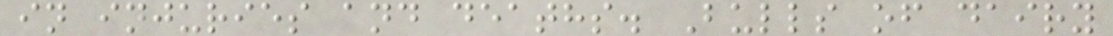in injuries and deaths. Bulls of dairy
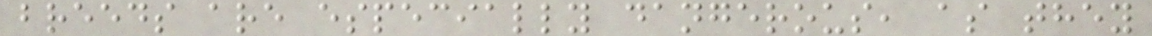breeds are especially dangerous, as they
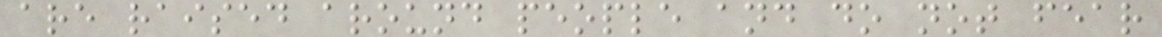are raised around people and do not fear
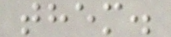them.
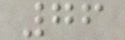76
